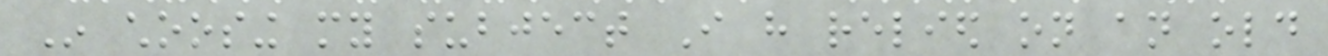In choosing my subject I have relied on an old
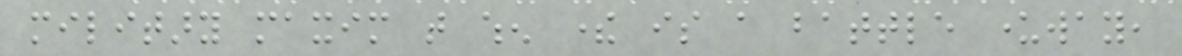military maxim that when there is a battle underway,
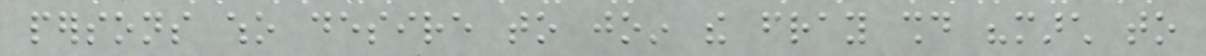persons who desire to join the fray should "march to
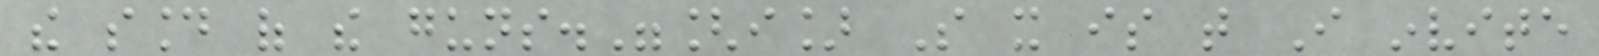the sound of the guns."[i] So it is that I invite
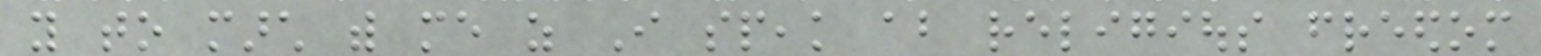you to march with me as I speak about religious freedom
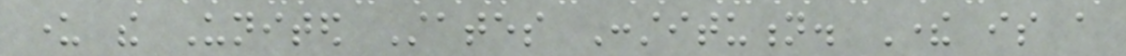under the United States Constitution. There is a
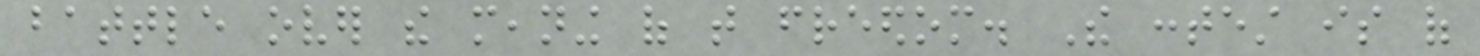battle over the meaning of that freedom. The contest is of
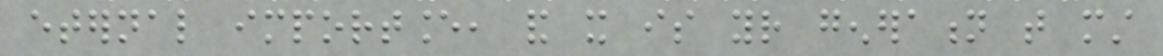eternal importance, and it is your generation that must
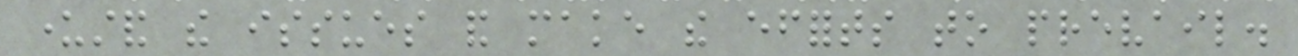understand the issues and make the efforts to prevail.
